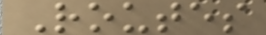Routes
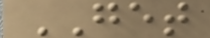GET
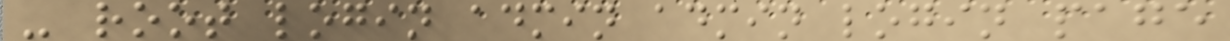- root login admin admin login page
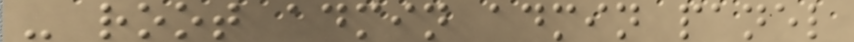- root admin admin panel
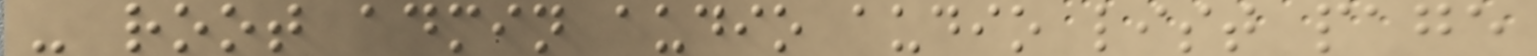- root admin audio audio list page
